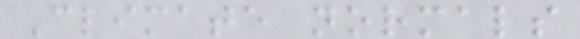Climate normals
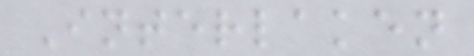Interlaken
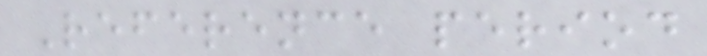Reference period
